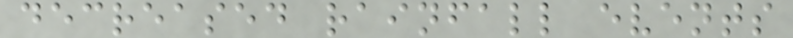decreased rainfall events
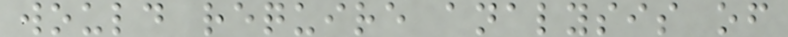would require analysis of
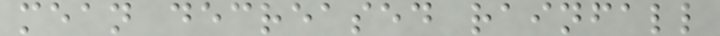mean decreased rainfall
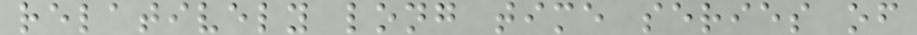relatively long time series of
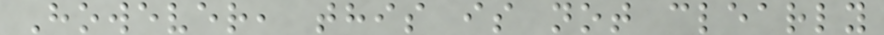However, this is not clearly
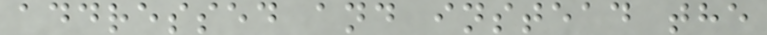addressed and instead the
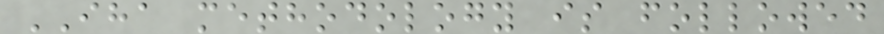IHA methodology is followed
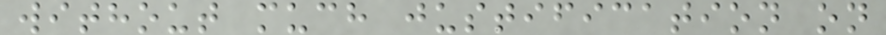without much justification on
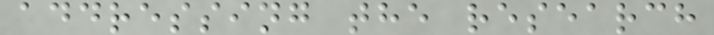addressing the research
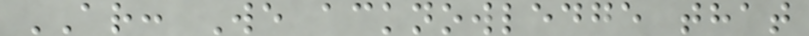AR: We acknowledge that
